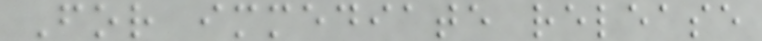For immediate release
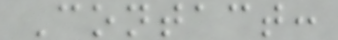Contact:
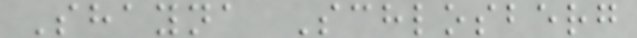Shayna Schlosberg
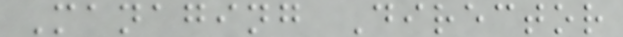Managing Director
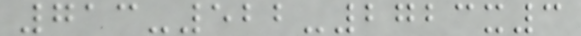713-522-2723x3
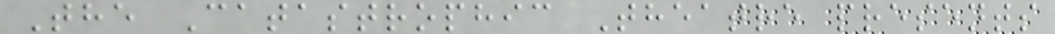The Catastrophic Theatre presents
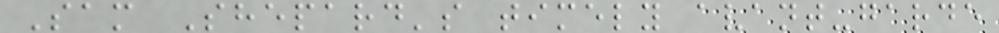Sam Shepard's timely avant-garde
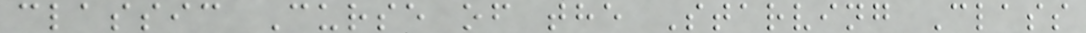classic Curse of the Starving Class
